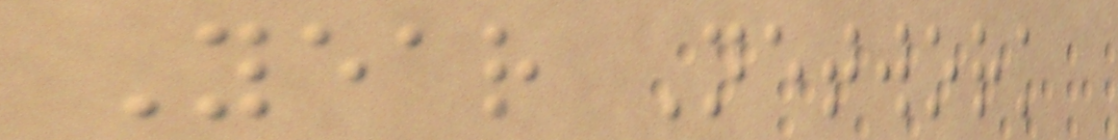Year Network
